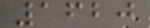1620
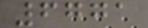6771
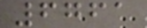6761
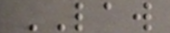LAW
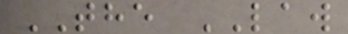THE LAW
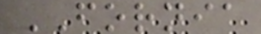FORNIA
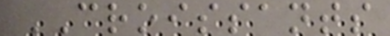CROISSANTS
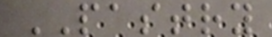PASTRY
